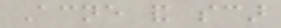Acne and scar
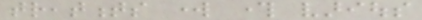treatments work through various
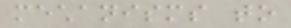mechanisms to
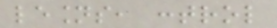lesions, control
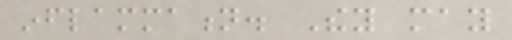inflammation. They may
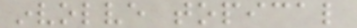involve topical
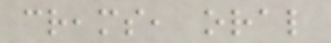creams, oral
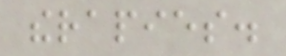therapies.
